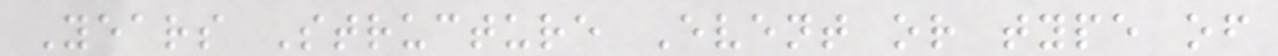Years Structure Event or type of
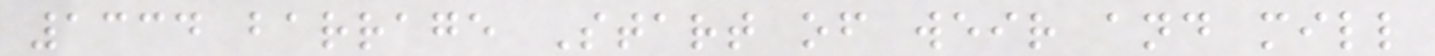1334 barrage Start of weir and mill
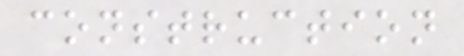construction
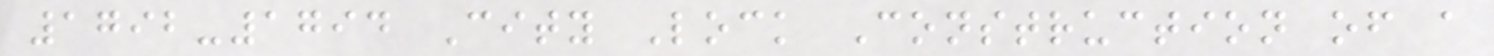1792-1794 City Lock Construction of a
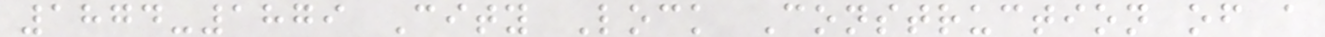1874-1879 City Lock Construction of a
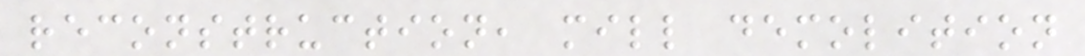reconstruction, mill demolition
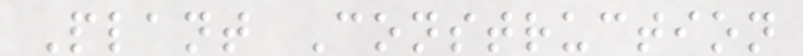Plant Construction
